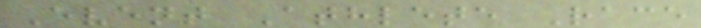Event Athlete Race
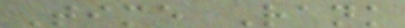Time Rank
